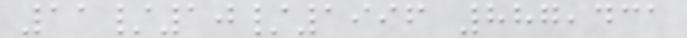11/10/1996 887,431
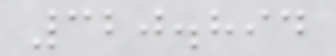320.894
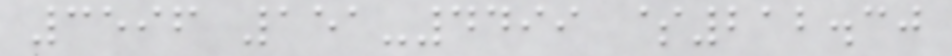3596 151-4499 $212.30
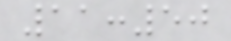11:50
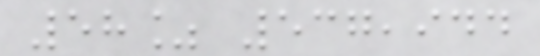58% 537,944
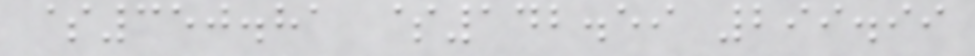$350.81 $142.59 299.99
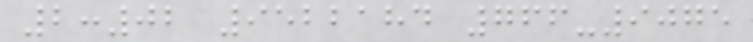2:02 9522184 766-9075
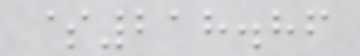$218.86
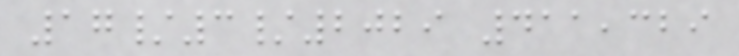17/3/2029 411,329
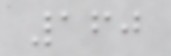160
